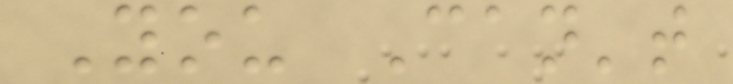You Can't
